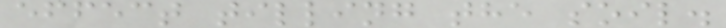effect tilling the soil.
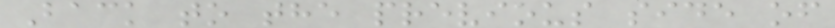Back to the previous side of
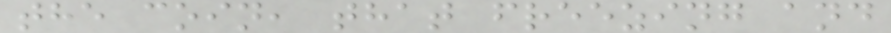the coin, that freezing and
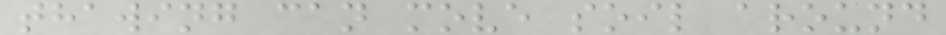thawing can move soil around
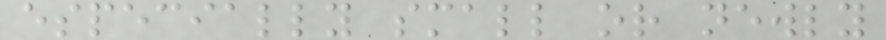especially small or newly
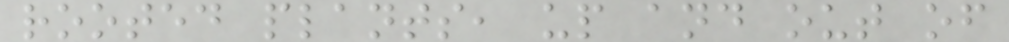rooted plants, up and out of
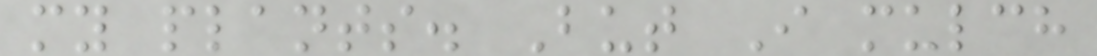my plants. But I mulch
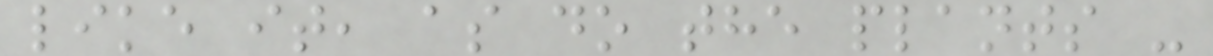like it, as do the plants -
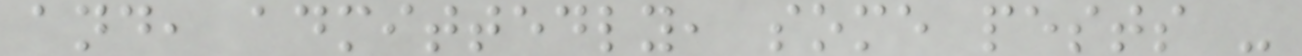and, admittedly, some pests -
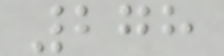278
